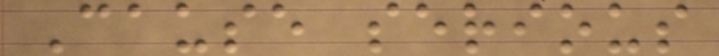Cause serious
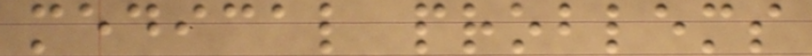medical problems
